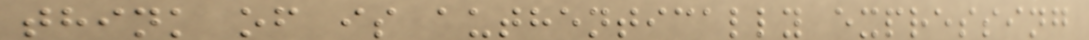think of is authentically expressing
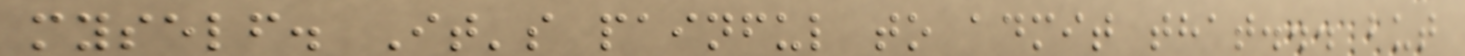myself. It's painful to admit that... but
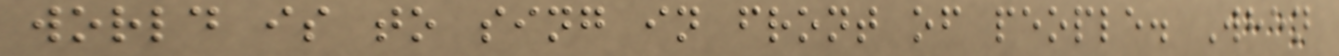world is to sing in front of people. When
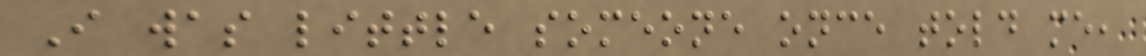I was little someone once told me,
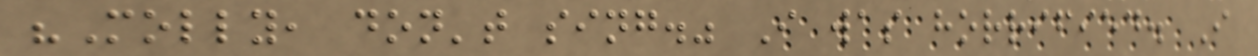"Molly, don't sing." I was horrified. I
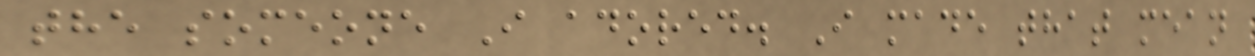the someone I adored. I made that mean
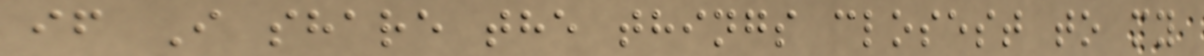if I share the things closest to my
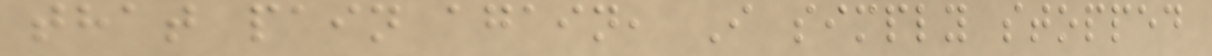that pain again, I simply stopped
